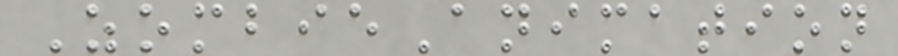ZombieAnimation
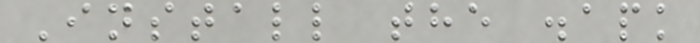Install the .apk
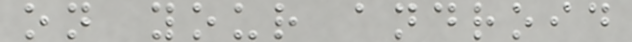on your android
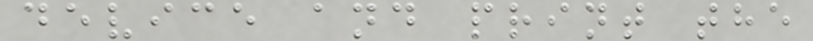device and print the
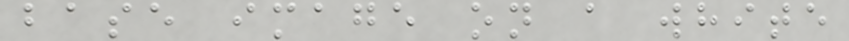base image on a white
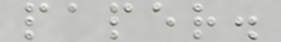paper.
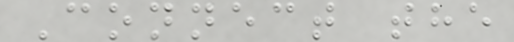Connect the
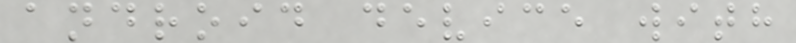android device with
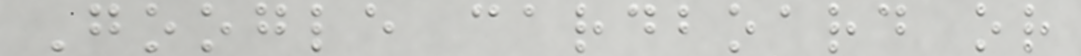Google cardboard or
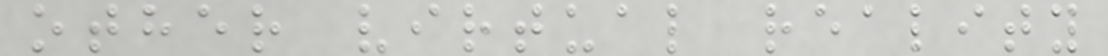other virtual reality
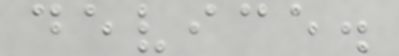device.
